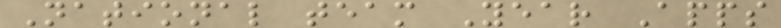National team Year Apps
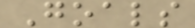Goals
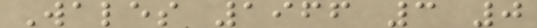Wales 1966 3 0
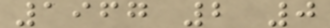1967 2 0
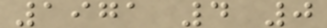1971 4 0
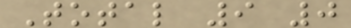Total 9 0
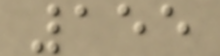155
